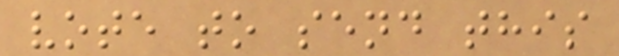vote to send this
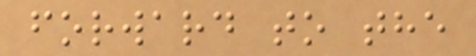forward to the
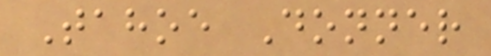Tahoe Donner
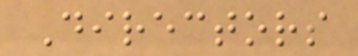Directors
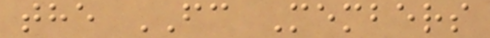the FC Members
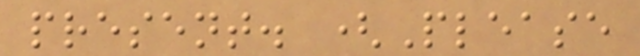present. (Please
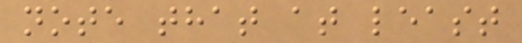note that at least
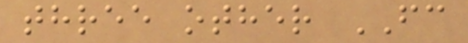three other FC
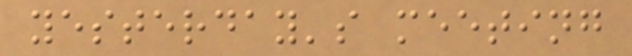yesterday's meeting
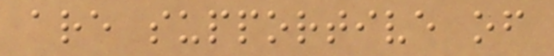are supportive of
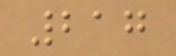217
